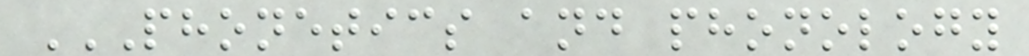PHONETICS AND PHONOLOGY
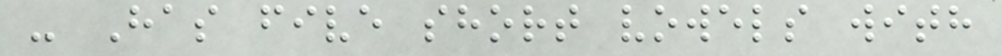- Has five short vowels with
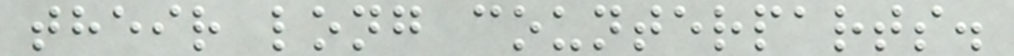their long counterparts.
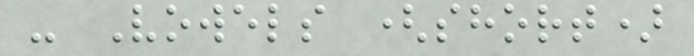- Vowels (short)
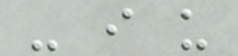- i u
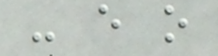- e o
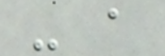- a
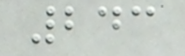243
